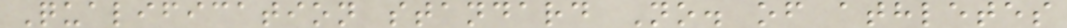Qualification standard No. of athletes
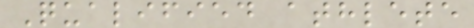Qualified athlete
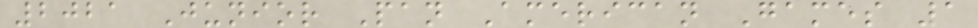2021 Junior Pan American Games 1
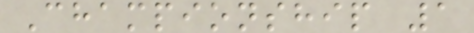Championship 1
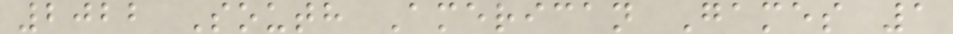2022 South American Games 1
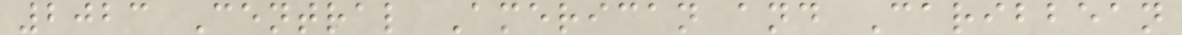2023 Central American and Caribbean
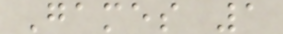Games 1
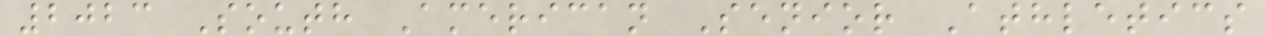2023 South American Senior Athletics
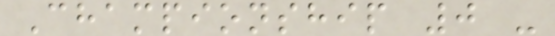Championship 0 -
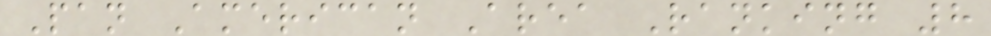Pan American Area Ranking 8
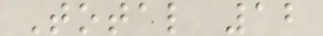Total 12
